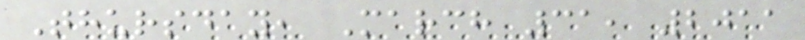Thursday, March 31, 2011
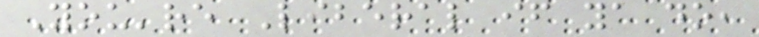You're Liberal if ya do,
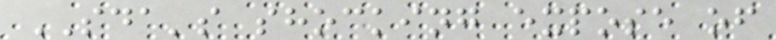SDA's shocking expose of
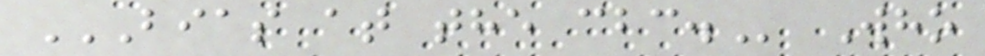BIAS AT THE CBC. Who
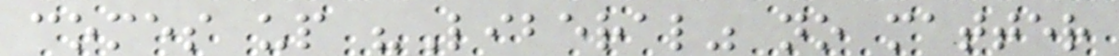comes up "Liberal" no matter
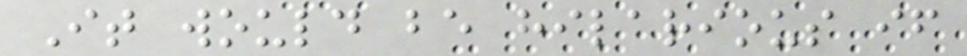It would be hilarious if
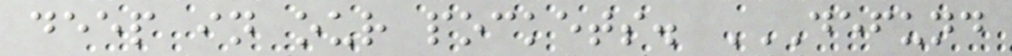deep in our pockets. DEFUND
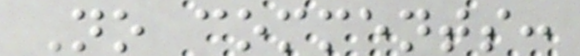No comments:
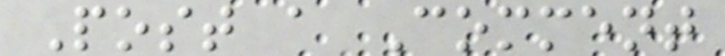Post a Comment
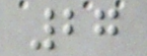27
